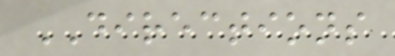DIRECTIONS
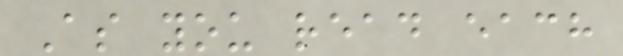As you read each
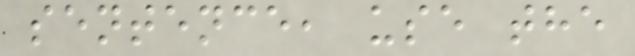sentence, use the
